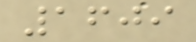1609
